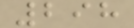298
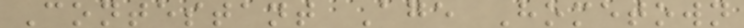Contestant Age Hometown
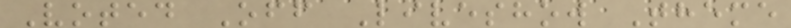Voted Off Liveshow Theme
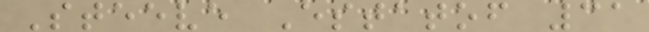Steeve Estatof 31
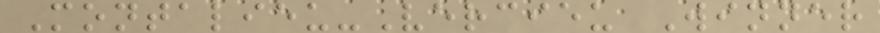Montalieu-Vercieu Winner
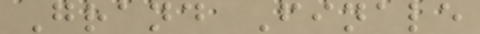Grand Finale
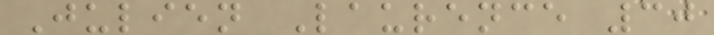Julien Laurence 30
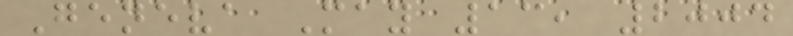Geneva May 13, 2004
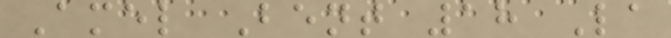Amel Bent 18 La
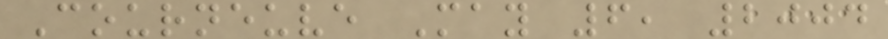Courneuve May 6, 2004
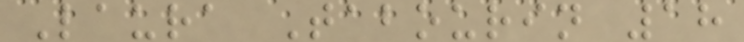Laura Tabourin 18
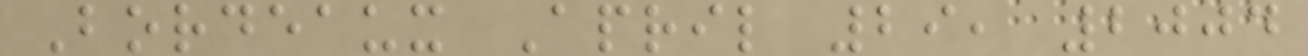Bordeaux April 29, 2004
